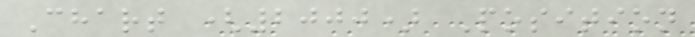Chart (2000) Position
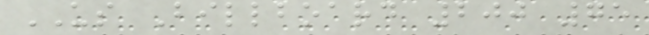US Billboard 200 75
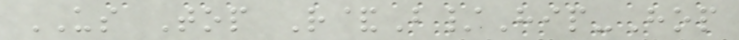US Top R&B/Hip-Hop
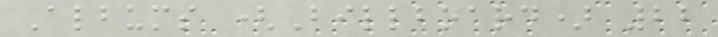Albums (Billboard) 22
